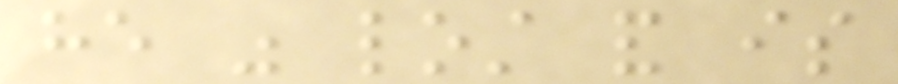he was lost and is
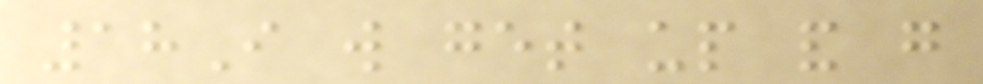18I will get up and go
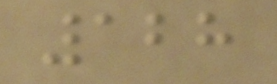128
